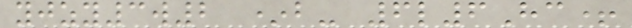yjzy3w2 *b- 6l6Hc+
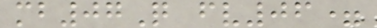mb07Q fv06=
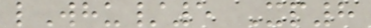lWhu/5 Xp8
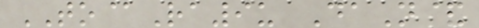TO@Ra9u DaN&
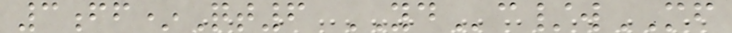3ff*Qt6 YDc/wMF
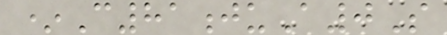*C81juA0S
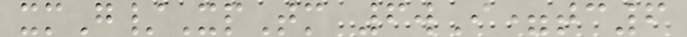xmG/XpTm 6wI=tc6
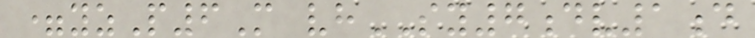=yzP6M vhSY7dv1d
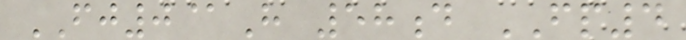FJ0@H 58d FP4
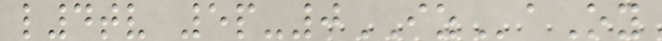l4tv 5p-0IZaOy
